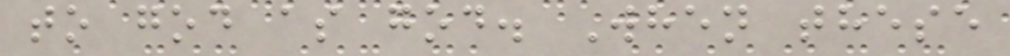to god as god. When these
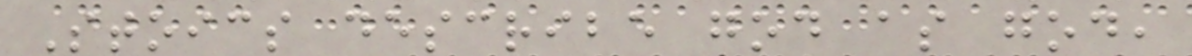Stoics describe god as god,
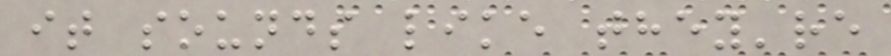it sounds like they're
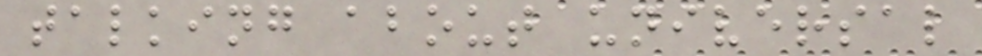talking about universal
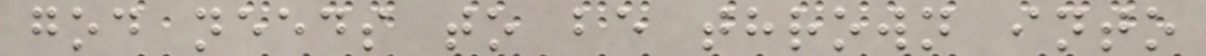god needs to be thrown into
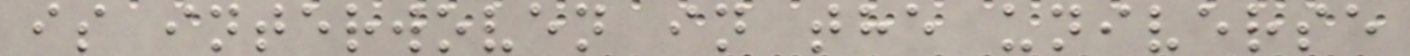is interwoven in the universe
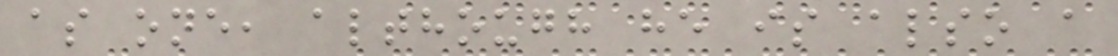as one, although he is also a
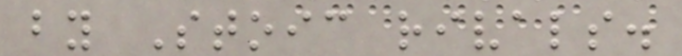by Stoic rivals.
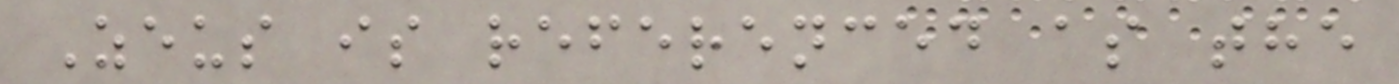Zeus is referenced as the
